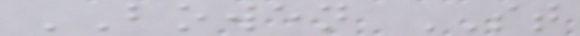BOWEN ST
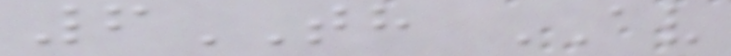6TH AV
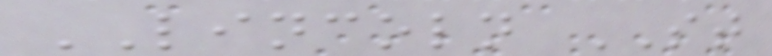LINCOLN ST
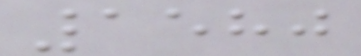1580
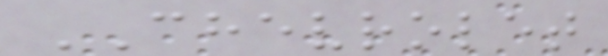CHEVROLET
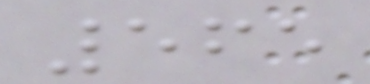565
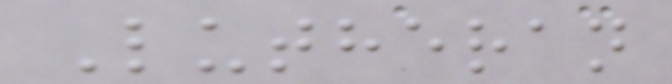Lutheran
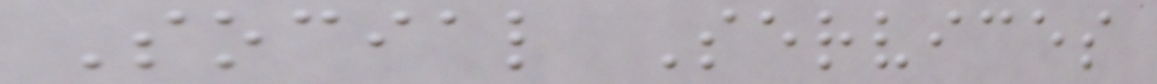Social Services
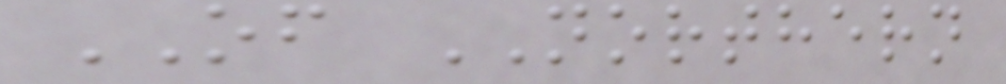OF NORTHERN
